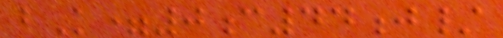bK=0c44j/
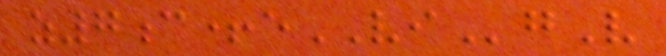z7c+eVIgV
